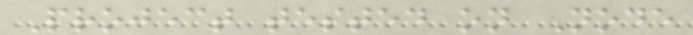Project tested on Node
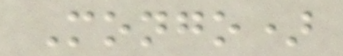Mongo)
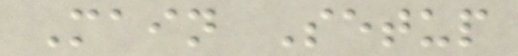Main Setup
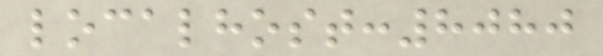localhost:8080
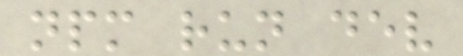npm run dev
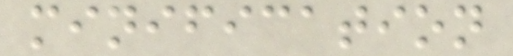minification
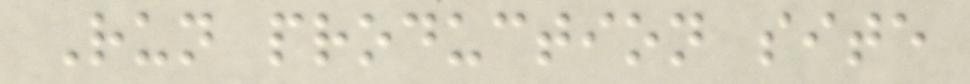Run production site
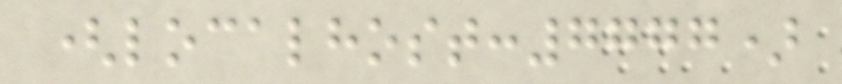(localhost:7777)
